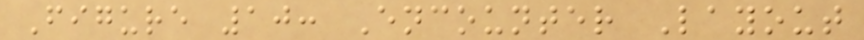Figure 10: Encounter Layout
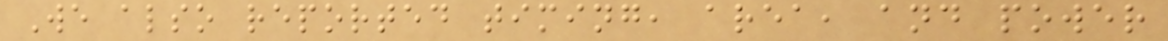We also reported timing, area, and power
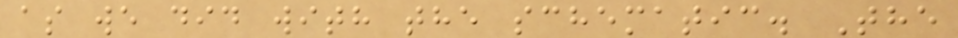as we did with the schematic. The
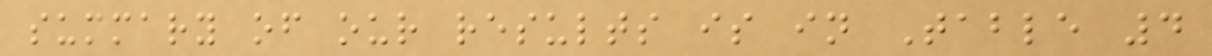summary of our results is in Table 4
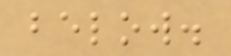below.
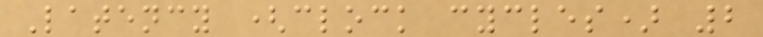Latency (clock cycles) 2
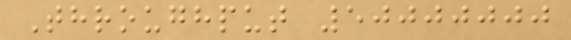Throughput 50000000
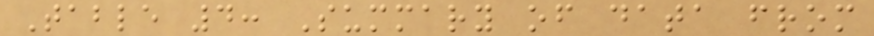Table 4: Summary of data from
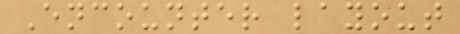Encounter layout
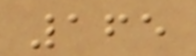165
